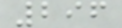296
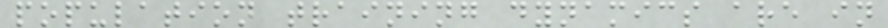population training dynamics are in
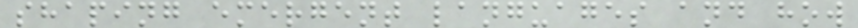shaping emergent languages and how
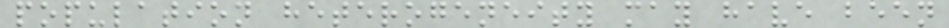population heterogeneity may have been
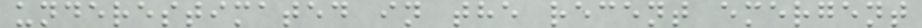underestimated in the recent emergent
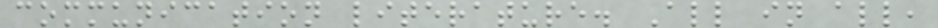communication literature. All in all,
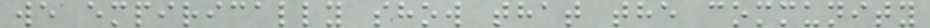we empirically show that the community
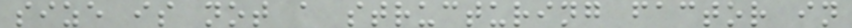size is not a structuring factor in
